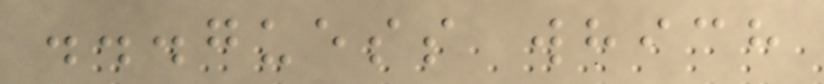...guess which
